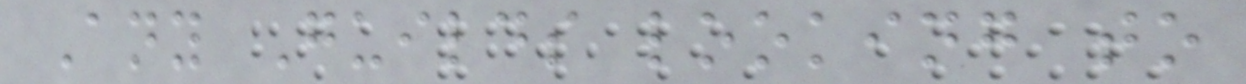Any Guilds looking to
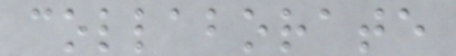collaborate
